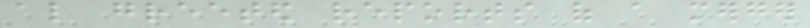also greeted reports of a merger
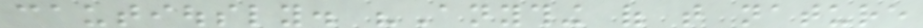cautiously. "Anything of that nature
